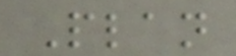Plan
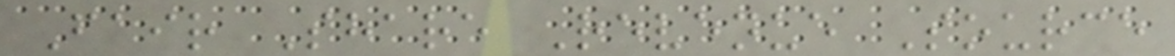Fair Share Revenue Source
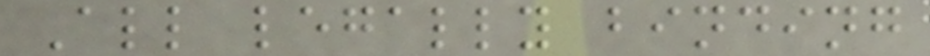All legally binding
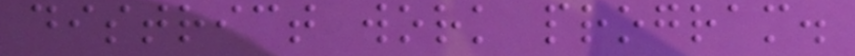district work program.
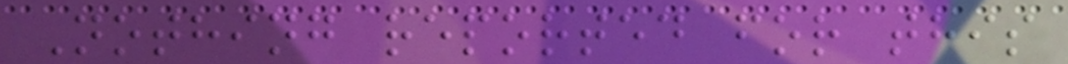Nothing reported for this
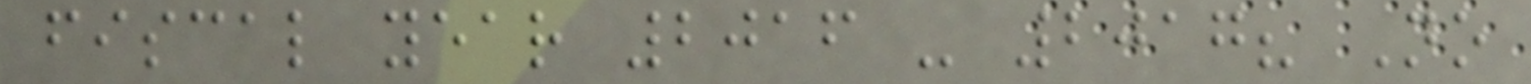fiscal year 2016 - 2017? No
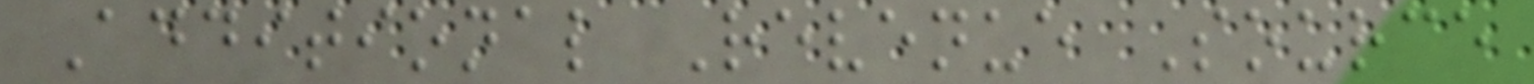Additional Revenue Source
